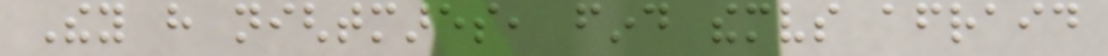They have nightmares, find themselves afraid
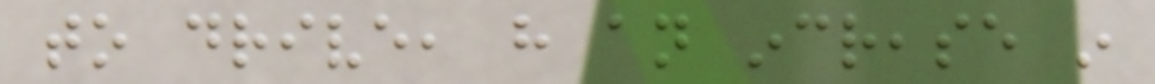to drive, have an increase in
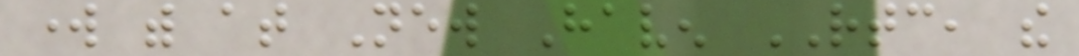work with at New Haven RTC, the
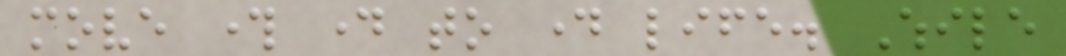move through day to day life. While
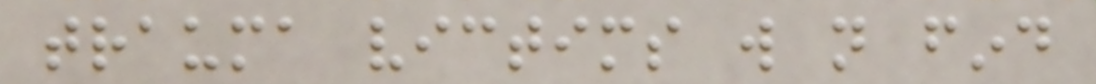trauma victims will not find
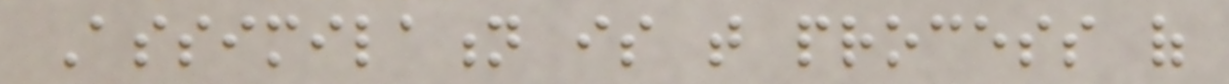Assimilation is that process of
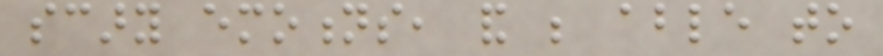scary emotions, and be able to
